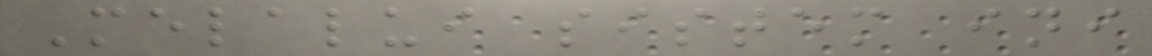Melalui sistem ini
